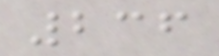236
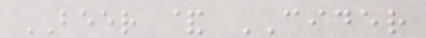BEER & CIDER
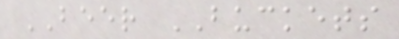BEER BUCKETS
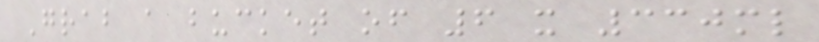Grab a bucket of 6 x 330ml
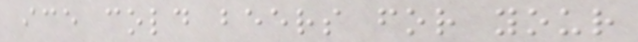ice cold beers for your
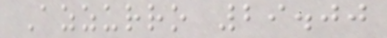Azzurro 29.00
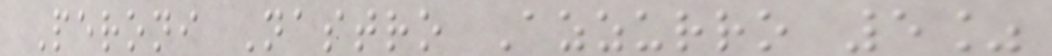Peroni Nastro Azzurro 5%
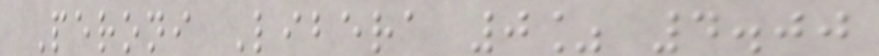Peroni Libera 0% 4.00
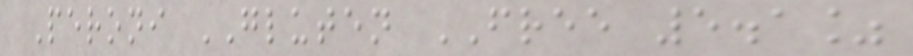Peroni GLUTEN FREE 5.1%
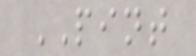PINT
